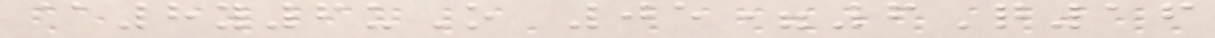@8y6uO 05=6Q16
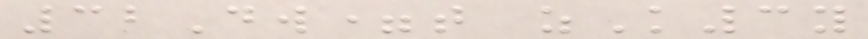32Dw=t zK3y
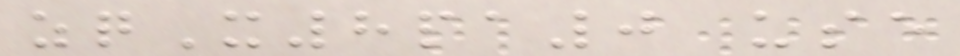zqX8pa0 use
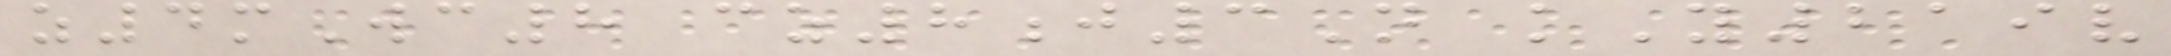z4mWc8 cz8j3N kY219v
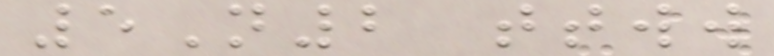5N2 ttww
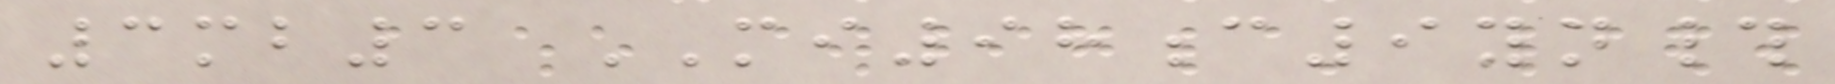3mb3 MI98c9yn#
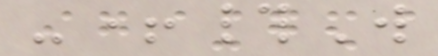-+#W
